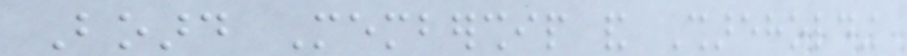Board Membership and Shareholding
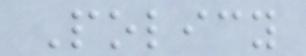Policy
